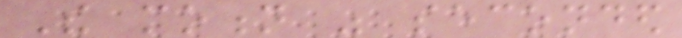The motion was seconded
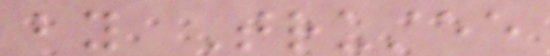by Trustee
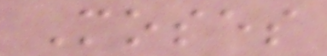Moses
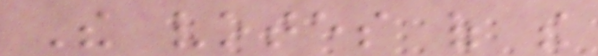The votes of the
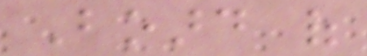Board of
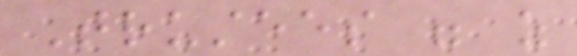Trustees were as
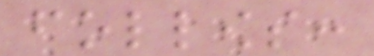follows:
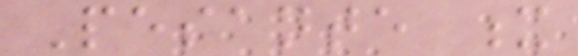Pesante x
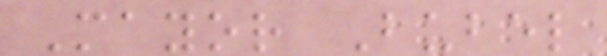Mayor Bubel
